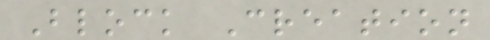Block Creation
